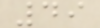49
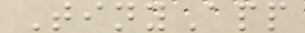TinyApp
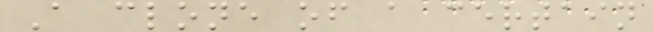A clone of a certain
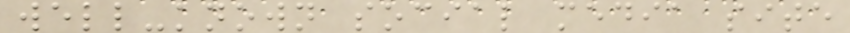well-known social media site
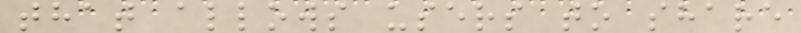that allows users to share
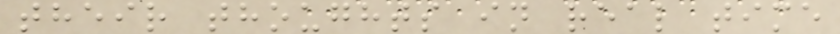their thoughts in real time
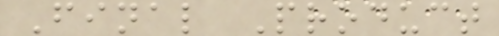Final Product
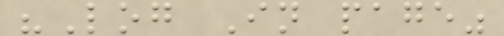"Log In page"
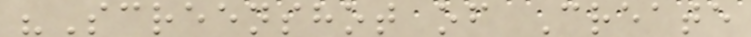"Screenshot of Create
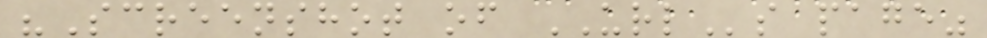"Screenshot of URLs page"
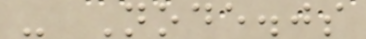- Node.js
